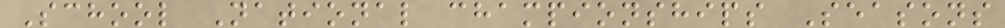School National championships Seasons
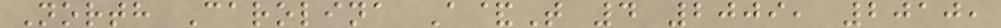North Carolina A&T 4 2009, 2010,
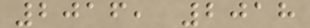2016, 2018
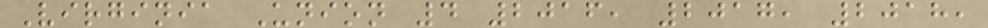Virginia Union 4 2016, 2017, 2018,
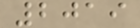2019
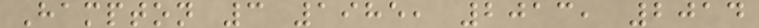Hampton 3 1985, 2013, 2014
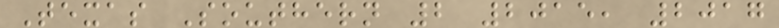Texas Southern 2 2015, 2017
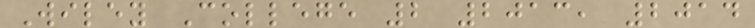Wiley College 2 2013, 2014
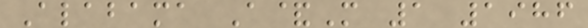Alabama A&M 1 1986
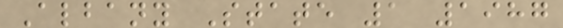Albany State 1 1987
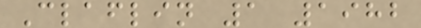Claflin 1 1982
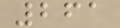261
